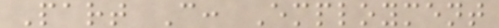Part C: Employment
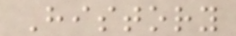History
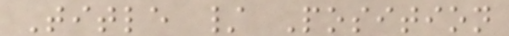Title / Position
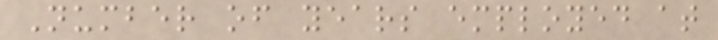Number of years employed at
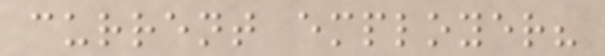current employer?
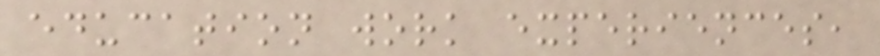education work experiences,
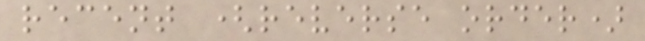recent (reverse order)
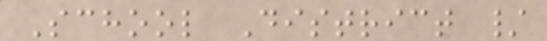School District /
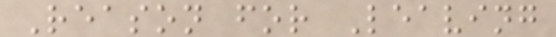Reason for Leaving
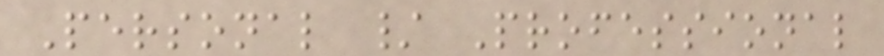Personal / Professional
